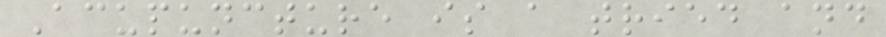Acupuncture is a tried and
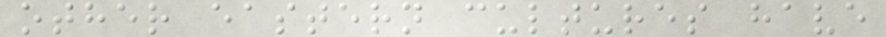other eastern cultures have
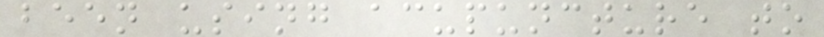been using acupuncture to
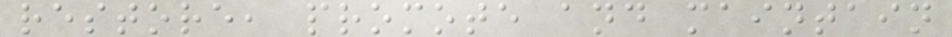restore, promote and maintain
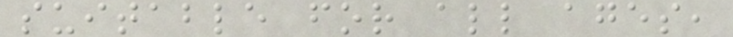suitable for all ages,
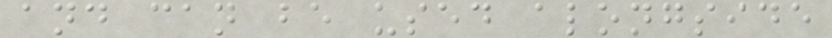and can be used alongside
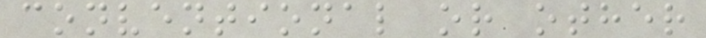conventional or other
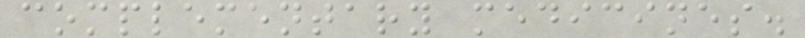complementary medicines.
